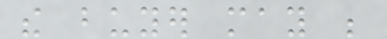the buyer may be
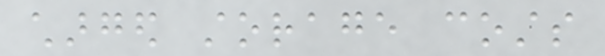charged storage costs
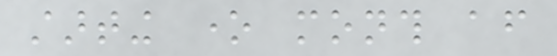starting one month after
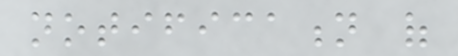notification of
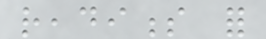readiness for
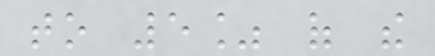to 5% of the
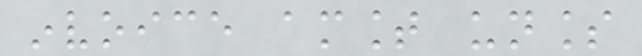invoice amount unless
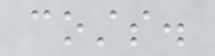costs.
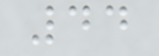44
